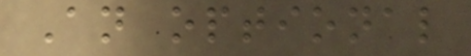An optional
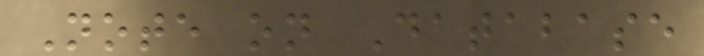Note on Database
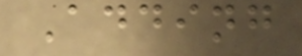Adding
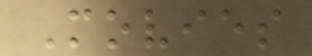Movies
